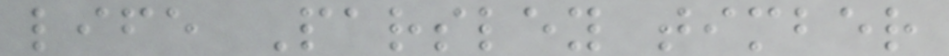life Parsley timber
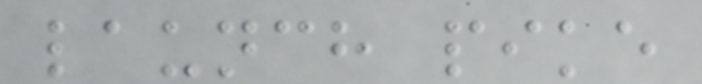launch pike
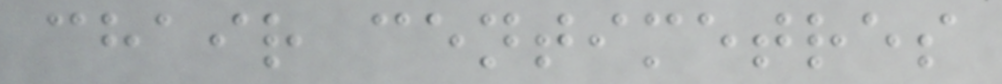chair centimetres
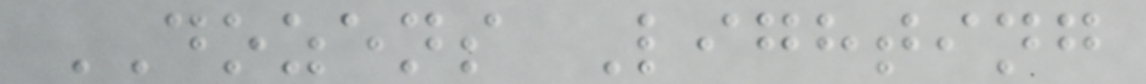DOZENS Lighting
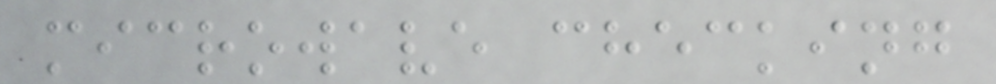microwave checking
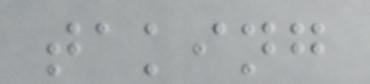taking
